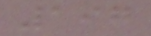197
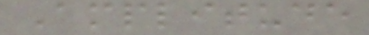Amplitude
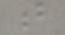t
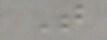T
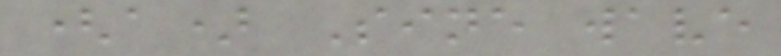(a) Sine wave
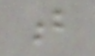t
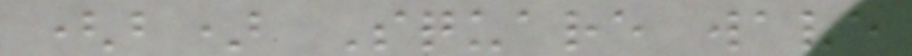(b) Square wave
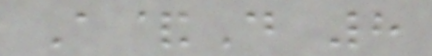A&D 8
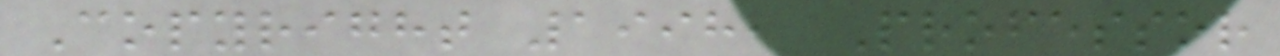Copyright 1998, Professor
